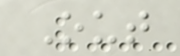Out
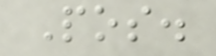Pos.
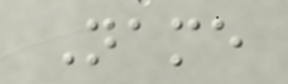Name
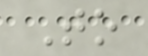To
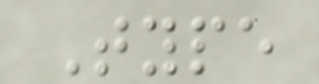Type
